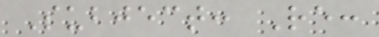Subject: Re:
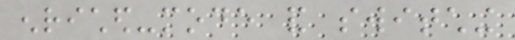enriched-mode and switching
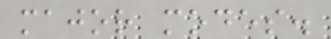major modes.
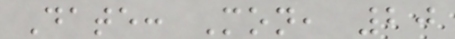Date: Mon, 20
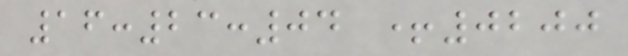16:23:04 +0200
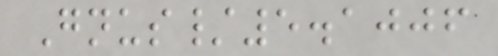Gnus/5.1006
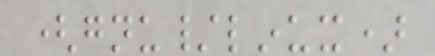(gnu/linux)
